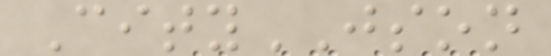CityJSON
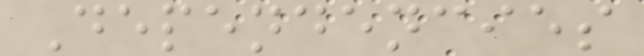Dependencies
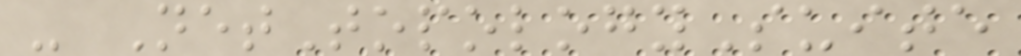- NetTopologySuite
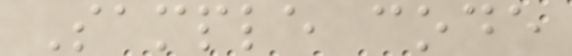Sample code
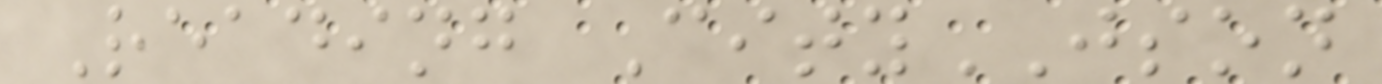Reading CityJSON
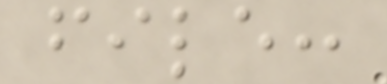file:
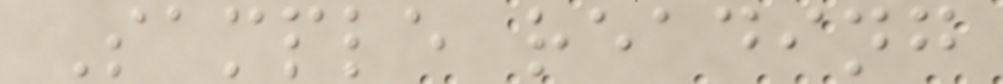Sample reading
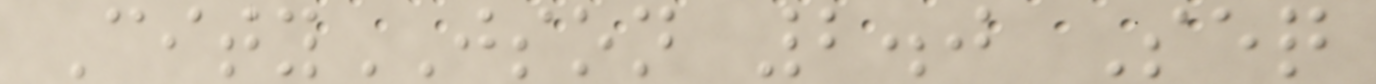CityJSON 2.0 Seq
